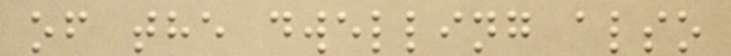of the dwelling also
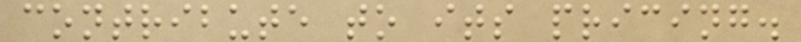contribute to its pricing.
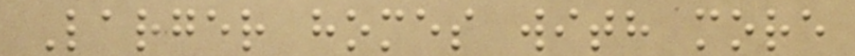Larger homes with more
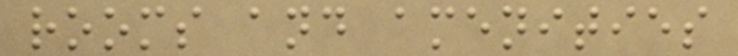rooms and amenities
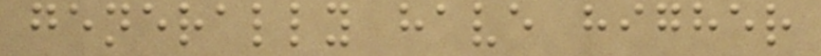generally have higher
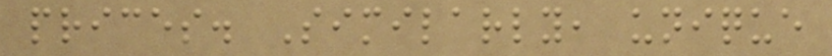prices. Similarly, unique
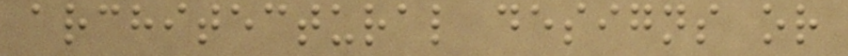architectural designs or
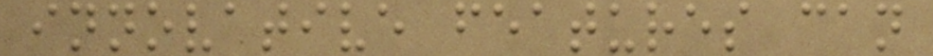innovative features can
